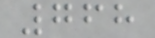768
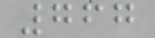767
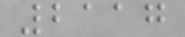2117
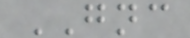GNC
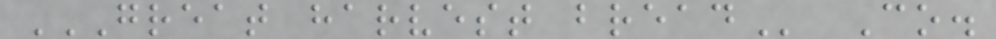GREAT HARVEST BREAD Co.
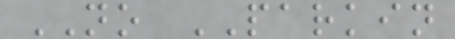NO PARKIN
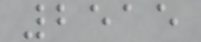2515
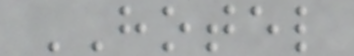HOTEL
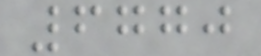6770
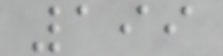199
